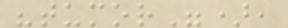"tumor"),
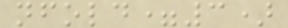nfold=3)
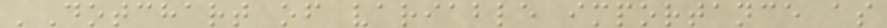'Dotchart of variable importance as
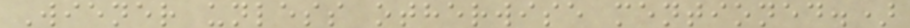Wiener unless otherwise mentioned.)
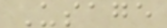Usage
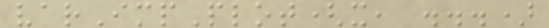varImpPlot(x, ...)
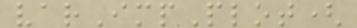varImpPlot(
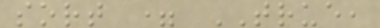sort = TRUE,
